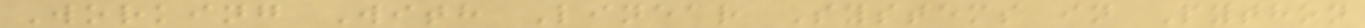Working With Linear Systems in Python
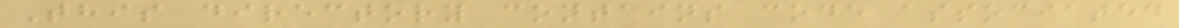This directory contains code associated
